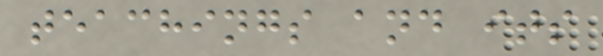teachings and its
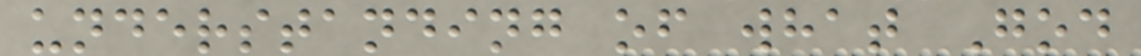understanding of what God
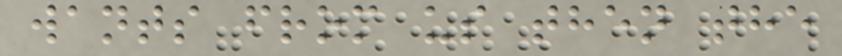wants from us then the
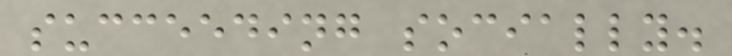succeeding socially.
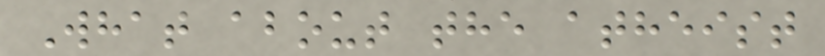What about the atheist
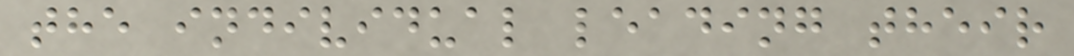the individual leading their
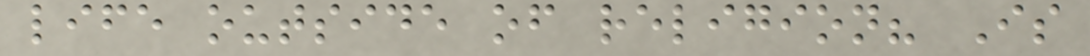life outside of religion? Is
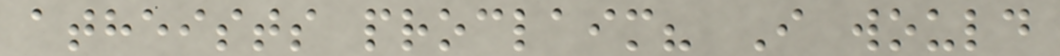atheists proclaim? I would
